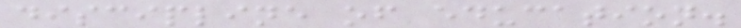discipline of education.
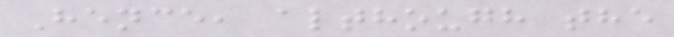Hence, although the
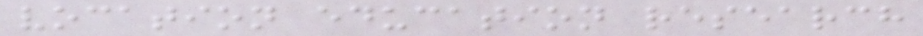vocation education research
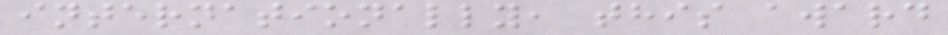internationally, this award
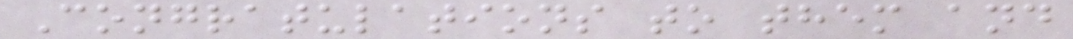Congratulations to them and
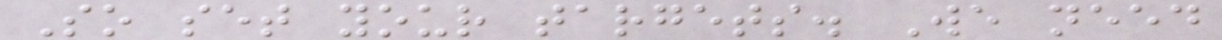So set your targets. We need
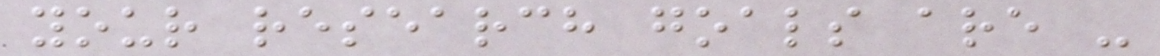your research goals are -
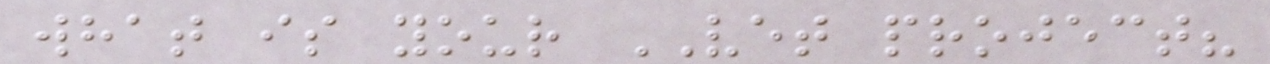what is your VET project?
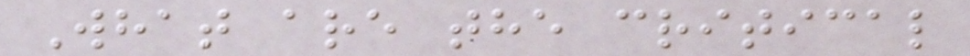What are the critical
